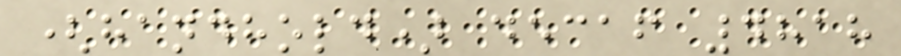(handhold) decaf 4818
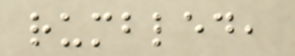rumbled,
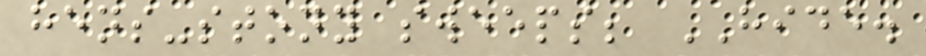hens-stony sweeps; HIDE.
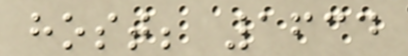host; 1634
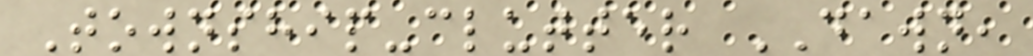Township-clutter DAWN,
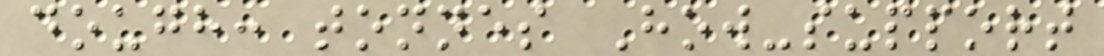dough: tonnes How-support
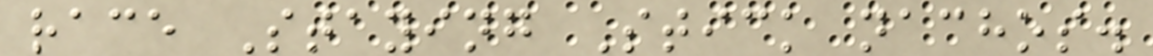race Staying Stick nachos.
